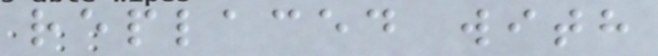replaced with
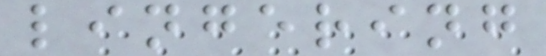lingering
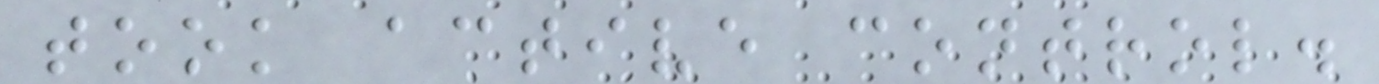took active control.
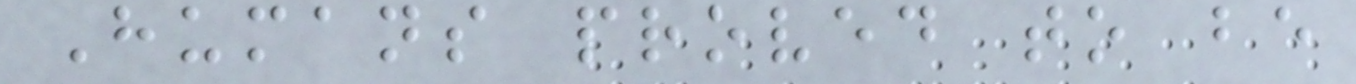Humans proved to be
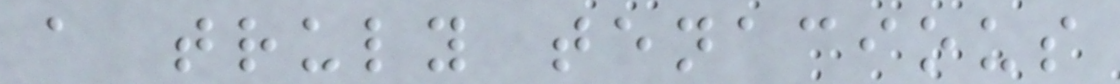a truly tenacious
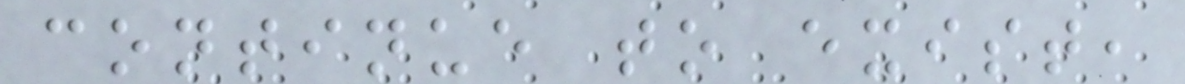continue to exist,
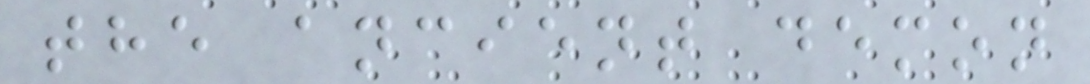the ancient demon
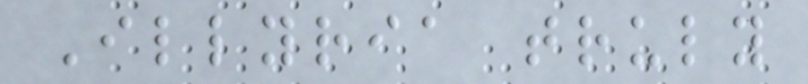Illyria truly
